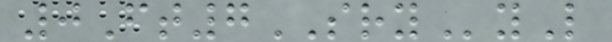0Ft7SRYyL
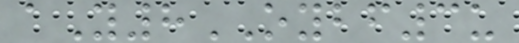aY8OYBF3u
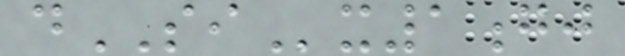dSIx1gj
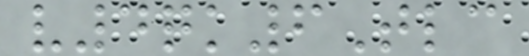v4qk6Tlc
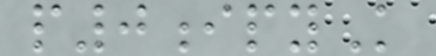p0ipyK
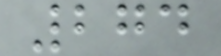274
